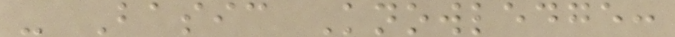- Basic Knowledge:
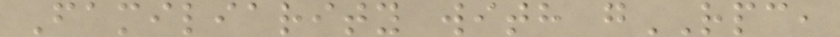Familiarity with gRPC,
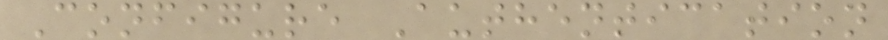Configure Authentication
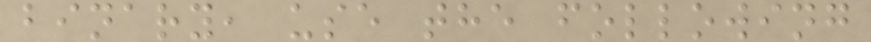binary, use the following
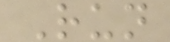Run
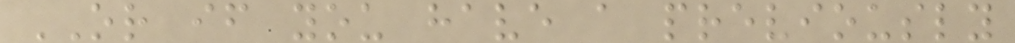OR if you have a previously
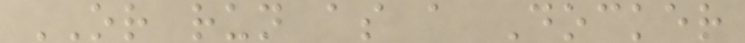OR run as a Docker
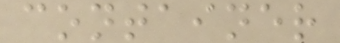container
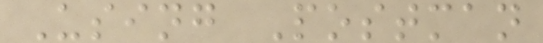Using Postman
